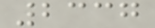2337
